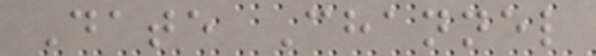Date Channel
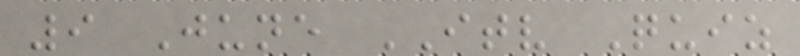9 June ITV Quiz
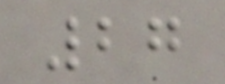27
